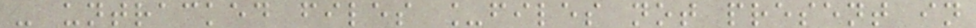- untracked files _files not present in
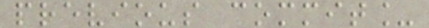previous commit_
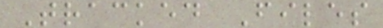Tracked Files
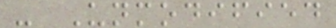- Unmodified
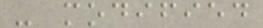- modified
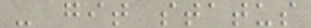- git status
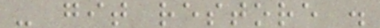- git restore .
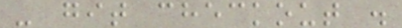- git checkout .
